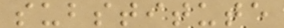substitute
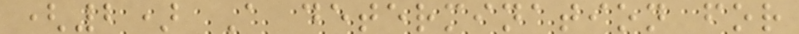(2) A determination for
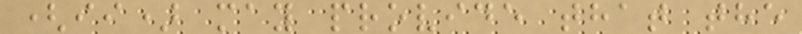(ii) may provide that the
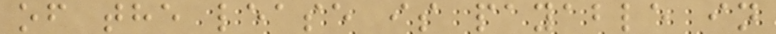of the lease is payable in
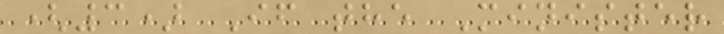(3) If the Minister
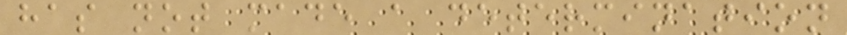has not made a determination
